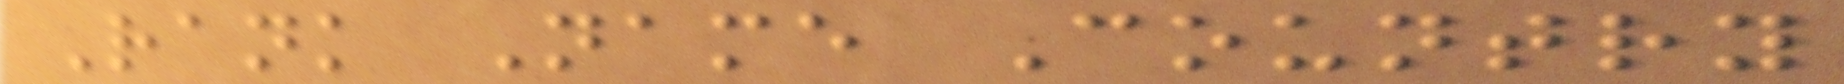Rank Name Country
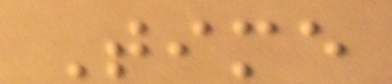Time
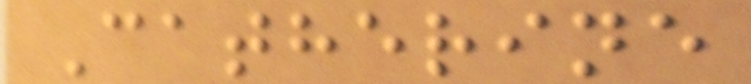Catherine
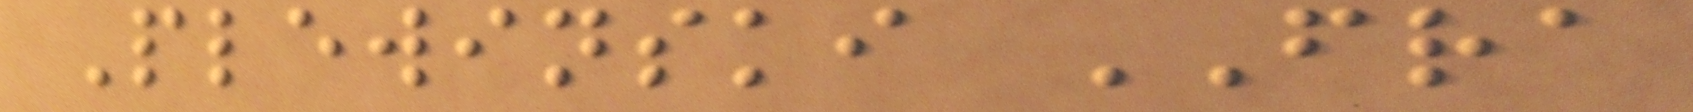Plewinski FRA
